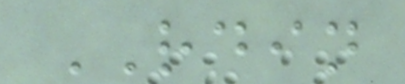RDIN
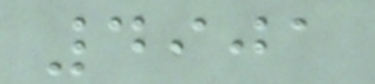4901
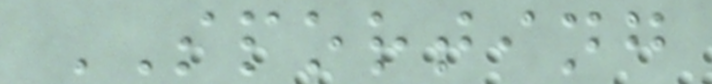SPORTING
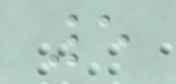5
